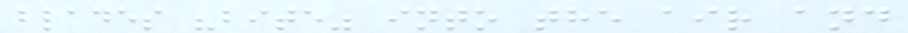blades "bite" into the air and
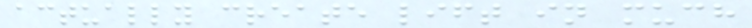actually create lift in much
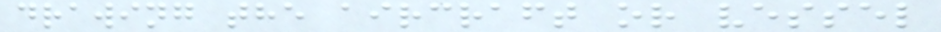drawing the aircraft or vessel
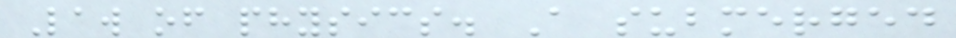Law of physics. A submerged
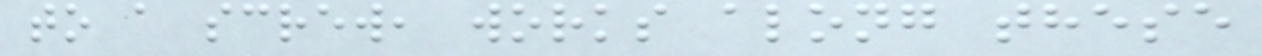to a screw, works along these
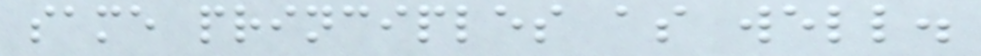same principles as well.
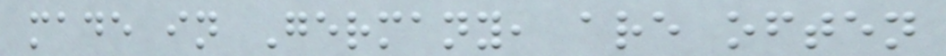made in Germany, are often
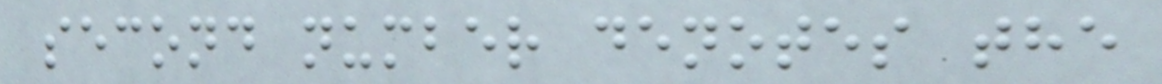second number denotes the
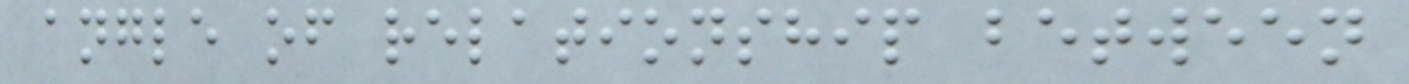angle of relationship between
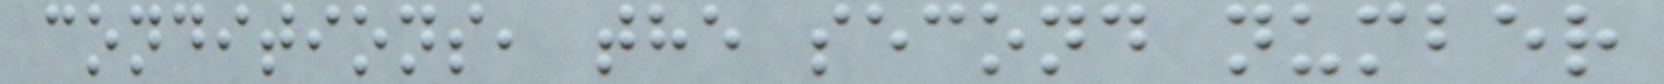conditions, the second number
